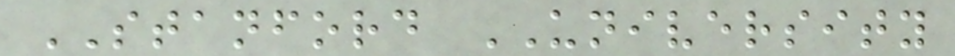STANFORD UNIVERSITY
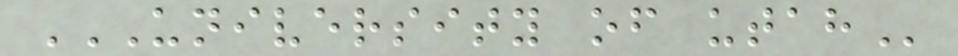UNIVERSITY OF UTAH
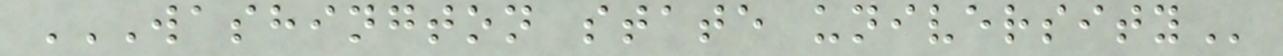WASHINGTON STATE UNIVERSITY
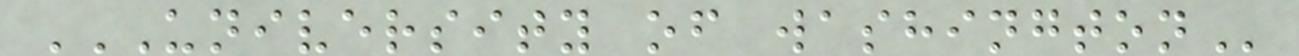UNIVERSITY OF WASHINGTON
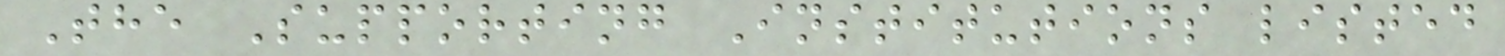The Supporting Institutions listed
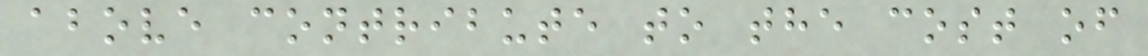above contribute to the cost of
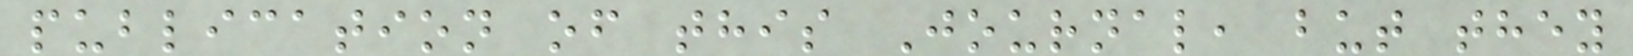publication of this Journal, but they
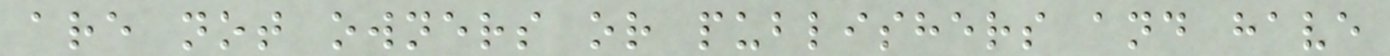are not owners or publishers and have
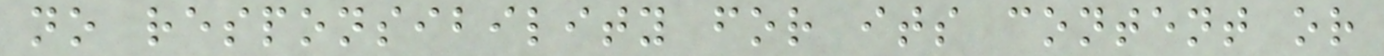no responsibility for its content or
